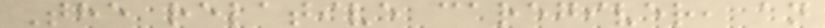The relative caregiver, an
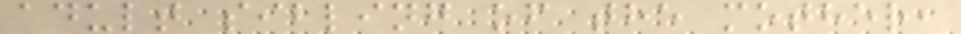adult sibling of the mother,
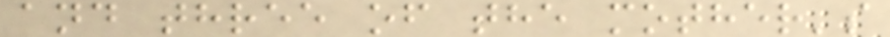and three of the mother's
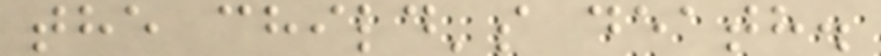the child's death.
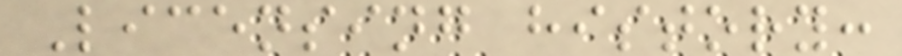Licensing history:
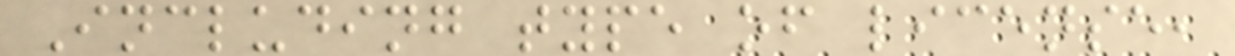Including type of license,
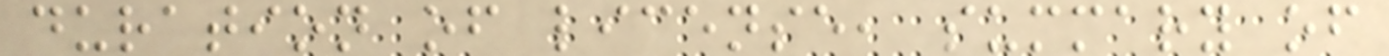duration of license, summary of
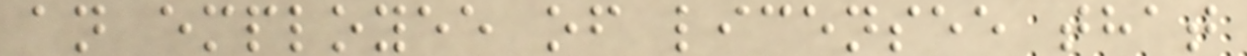an employee of licensee that
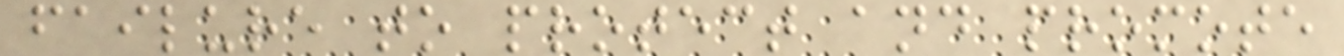failure to protect and promote
